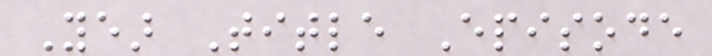Year Title Episode
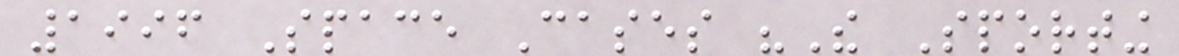1996 Space Cases "The Sporting
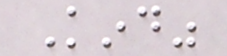Kind"
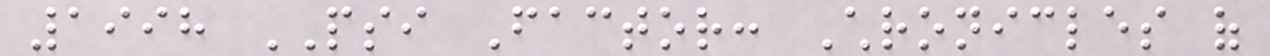1998 PSI Factor: Chronicles of
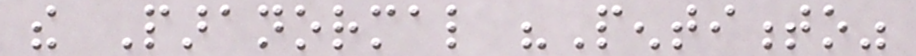the Paranormal "Pentimento"
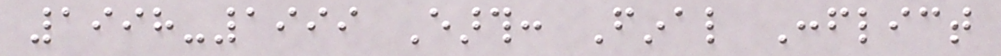1998-1999 Earth: Final Conflict
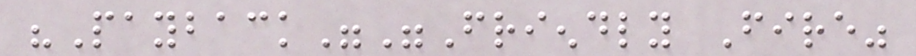"Payback""Friendly Fire"
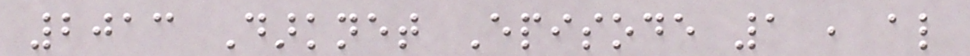2013 Darknet Episode 1 , also
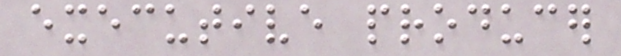executive producer
